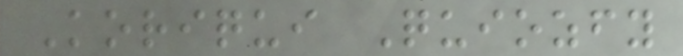Koriqui Quiozfy
